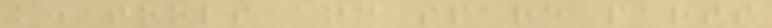k. tools and spare parts
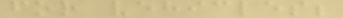for vehicles;
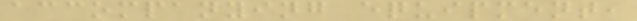accompanying equipment,
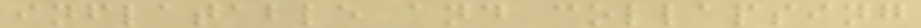inflatable and collapsing
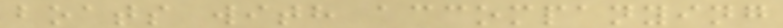boats with accompanying
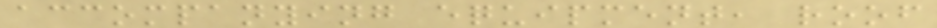accompanying equipment, roof
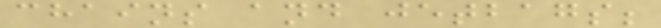chains and jetbags;
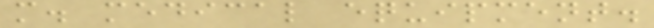m. medical equipment.
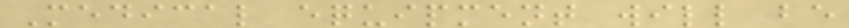Medical equipment will be
